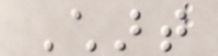Chart
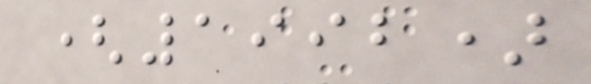(1992)
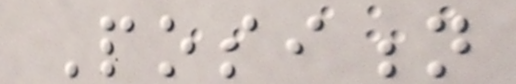Position
